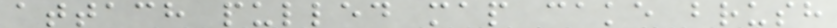attach pulled map cake brush
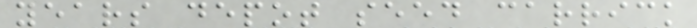years depot seed carrick
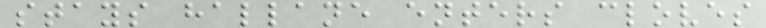stays hallane enters cloves
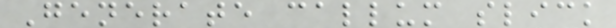Generate callum slick
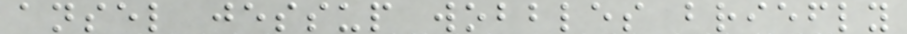ansel jessup wobbles briefly
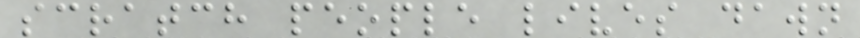scratch people lives dawn
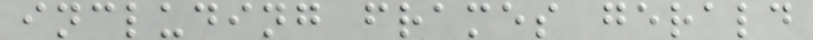including frames gerald
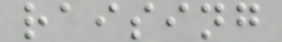raising
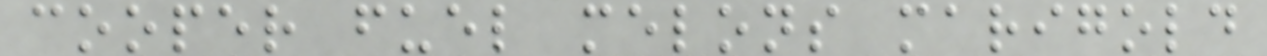cooper fuel melons marigold
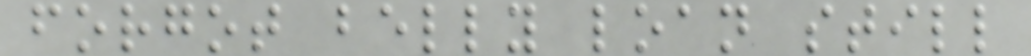forgot belly loan still
